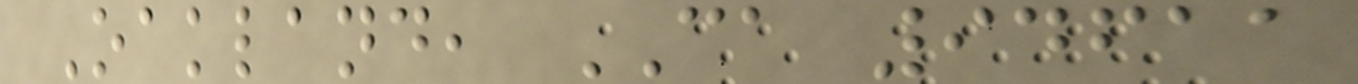Oakland, CA 94611
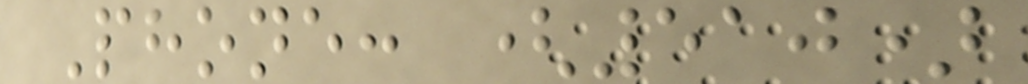Phone: (510)
